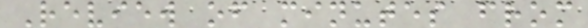Review of minutes from
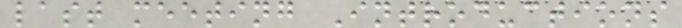last meeting Introductions
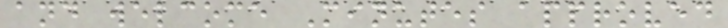and welcome Minutes approved
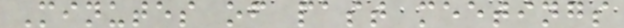Minutes of past meetings
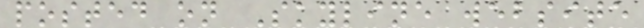posted on Skyline website
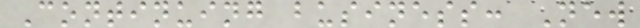Continuing business: New
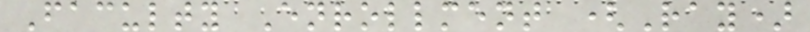Faculty Enrollment (Ray)
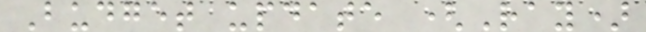Budget update (Ray)
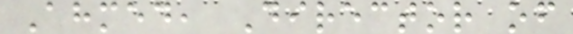Ahmed, Director of
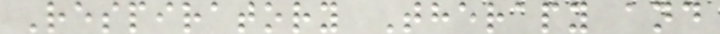Respiratory Therapy and
